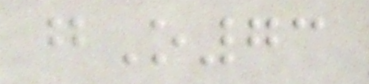gO73
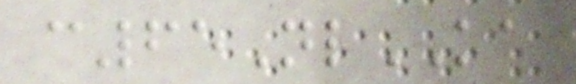c65NlKA
